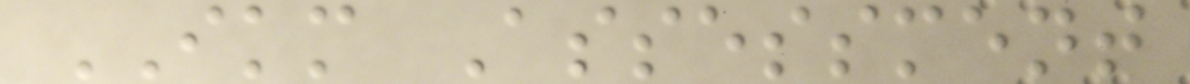IKM Assessment
